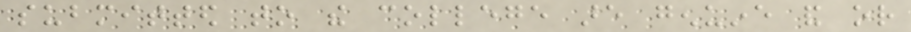submitted to the college are genuine and or
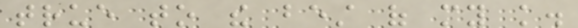true to the best of my knowledge.
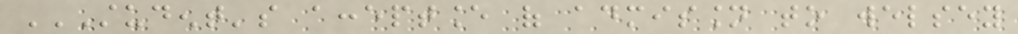STUDENT'S ACCEPTANCE OF ADMISSION TO WELSEY
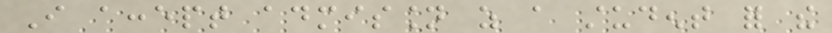I accept admission as a student for the
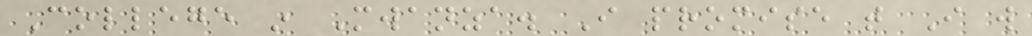College in Mwanza. I promise that I will
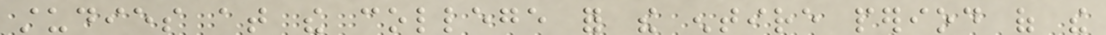studies at the college for the entire period of the
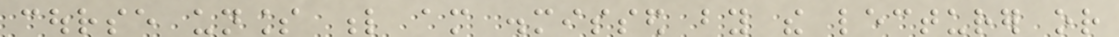course unless l am dismissed by the lecturer or
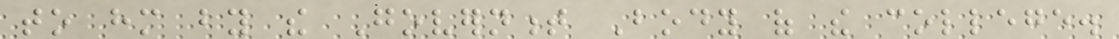to him by the Government Body of the college.
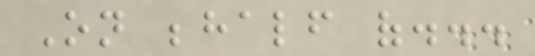On behalf of...
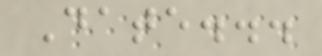Date...
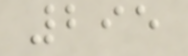295
